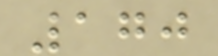170
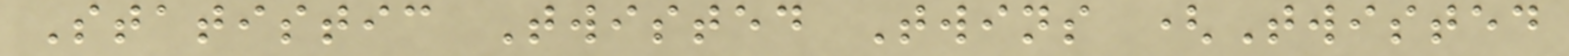Statistic Twisted Twins (Twisted
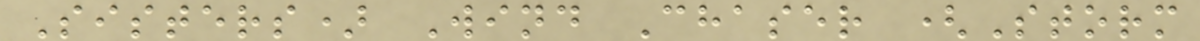Sisters) Wind Chaser (Storm
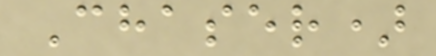Chaser)
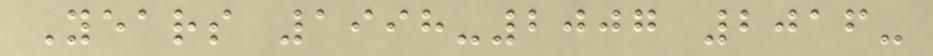Years 1998-2007 2016-
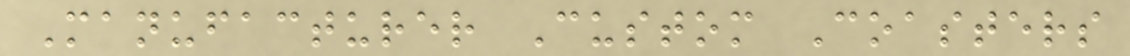Manufacturer Custom Coasters
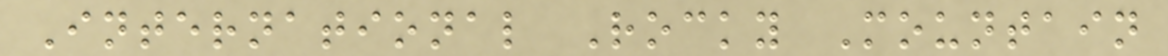International Rocky Mountain
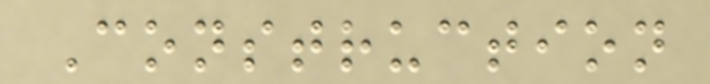Construction
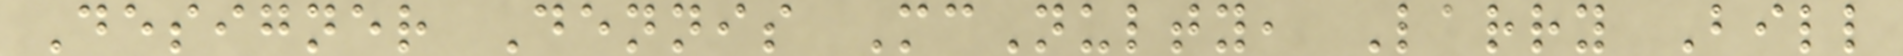Designer Dennis McNulty, Larry Bill
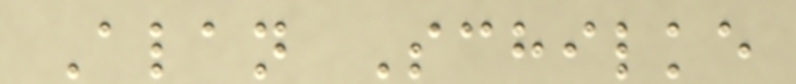Alan Schilke
